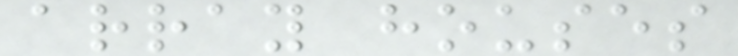array houses
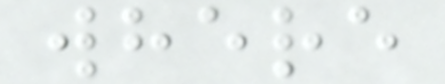where
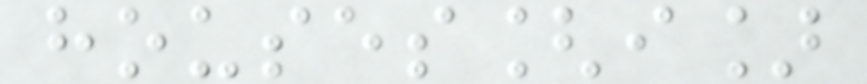houses[i]
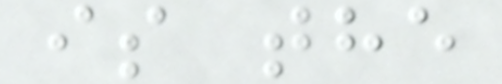is the
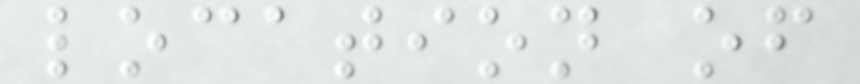location of
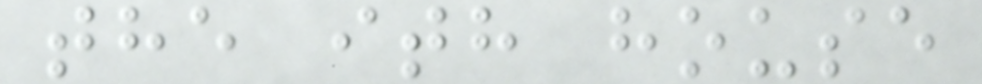the ith house
